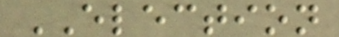ELECTION
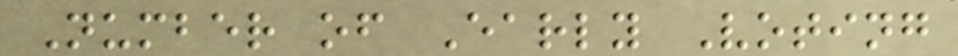Number of Early Voting
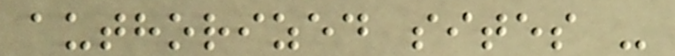authorized sites -
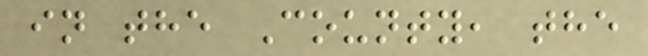in the County, the
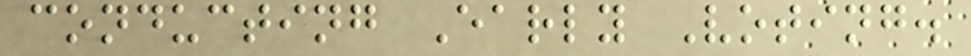conducting Early Voting.
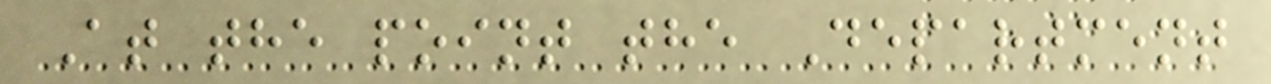At the point the Department
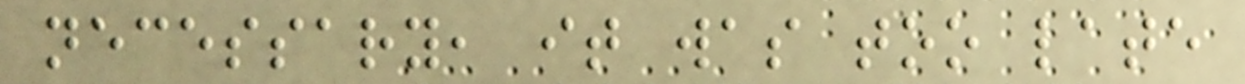necessary, it was too late
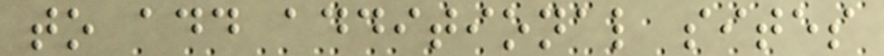to add additional sites
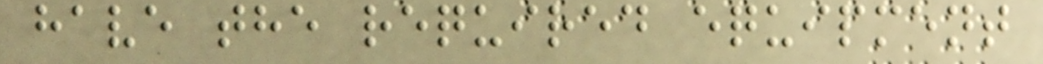have the required equipment
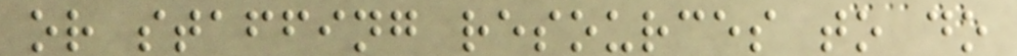or staffing resources to do
